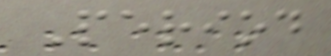Period
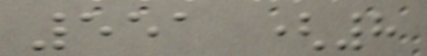551 (8
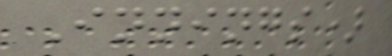Innings)
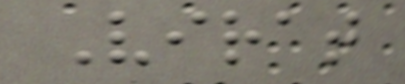Virat
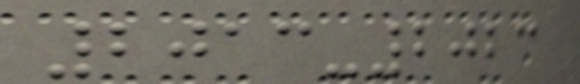2013-2023
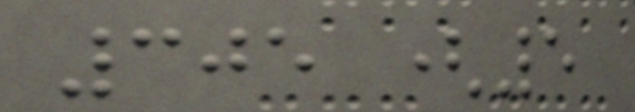305 (5
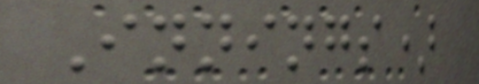Innings)
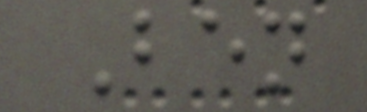Ben
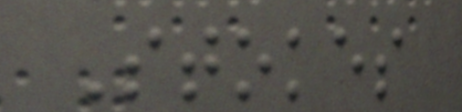Stokes
